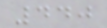440
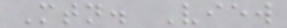Mtn. View
